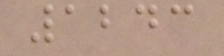1243
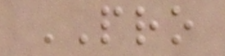PRO
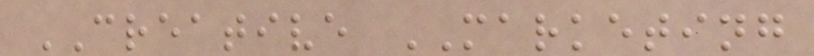CREATIVE MARKETING
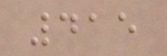415
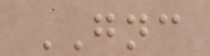GNC
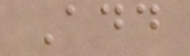Add
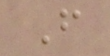F
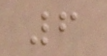6
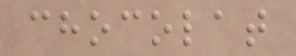chocolat
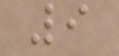9
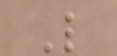L
